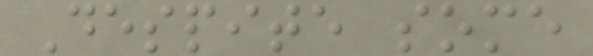Despite some
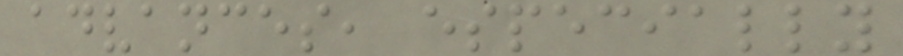advances, especially
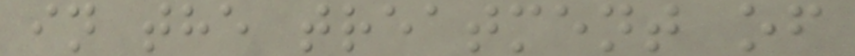in the treatment of
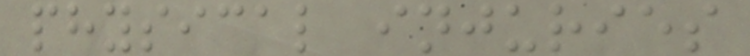physical injuries
